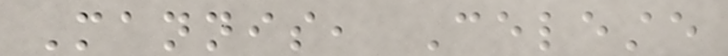Mannis, Celeste
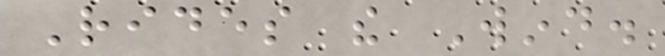Rides the Wind.
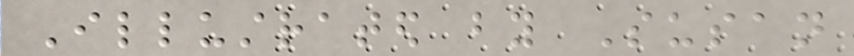Illustrated by Susan
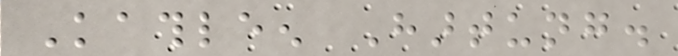Kathleen Hartung.
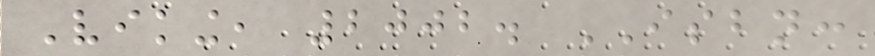Viking, 2002. ISBN:
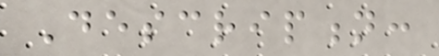Description:
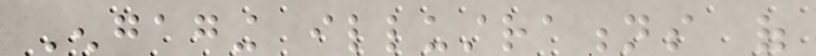Engaging illustrations of
